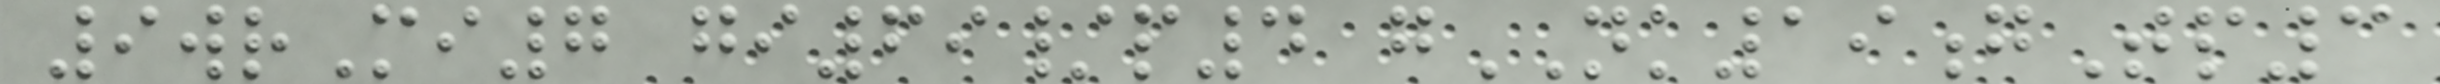9wrMi7 gi69/p4 gNK19gTp3
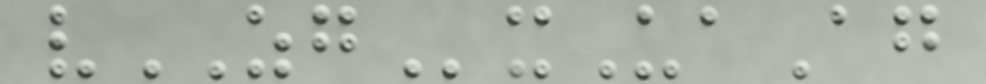vZGxUaAg
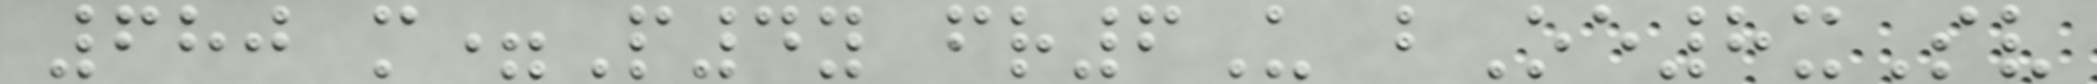680 m=P4y fr6U bOe8xSv
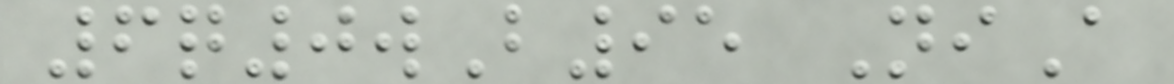6q0wB95 NiA
